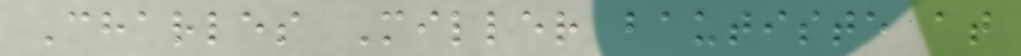Charles Miller bautiste at
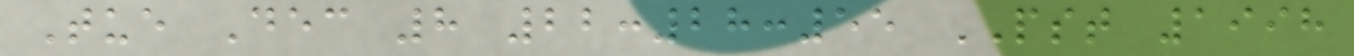Tue Dec 8 22:28:55 PST 1998
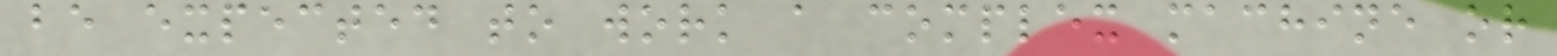be expected to work a complex machine or
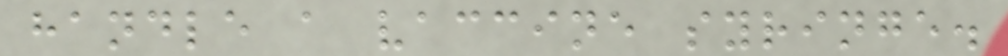handle a vaccine syringe.
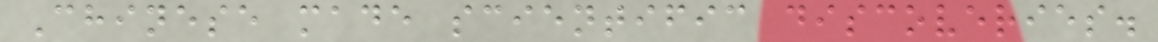Chinese made scientific discoveries.
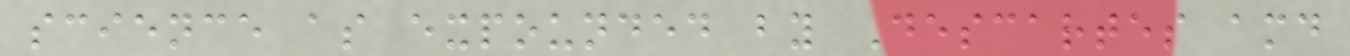science as expounded by Descartes amd
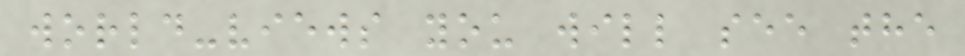world-views you will see the
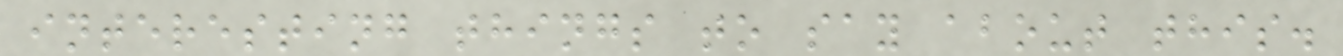interesting things to say about this.
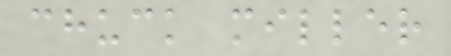chuck miller
